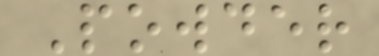Powder
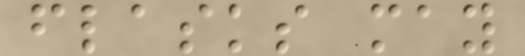flasks may
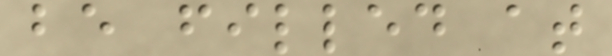be filled at
